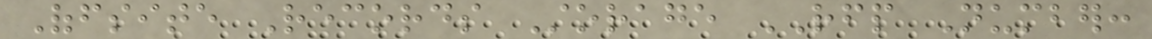Offsite Records Storage RFP Number:
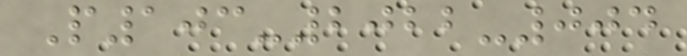P103-2022-004
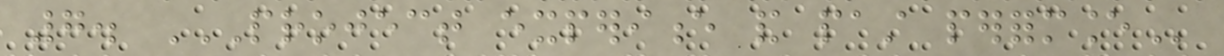7. PROJECT EXPERIENCE AND PAST PERFORMANCE
